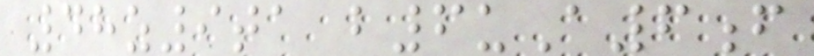48z9ta b6uA6f
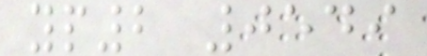yp2 0549
